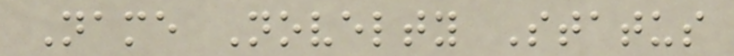Name Novelty Status
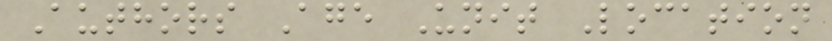Authors Age Unit Location
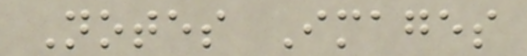Notes Images
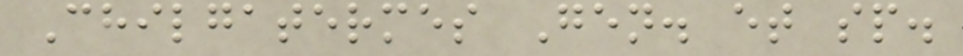Chilgatermes Gen. et sp.
